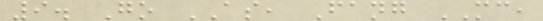9. Go AS, Fang MC,
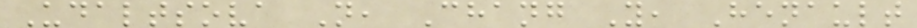Udaltsova N, Chang Y, Henault
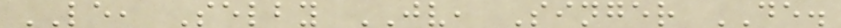LE, Selby JV, Singer DE.
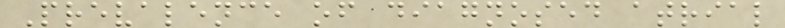Prevalence of diagnosed atrial
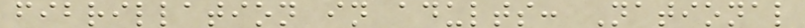fibrillation in adults: National
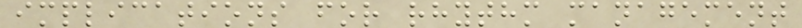implications for rhythm management
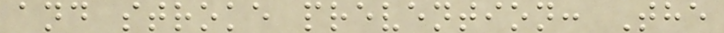and stroke prevention: The
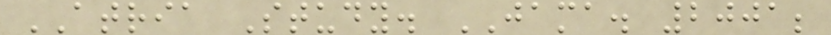ATRIA Study. JAMA. 2001;
